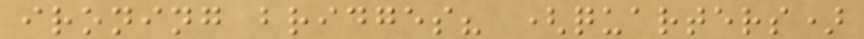ironing bridges? (quarters)
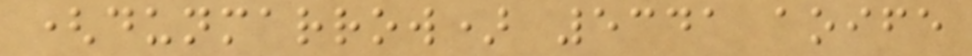(dunmarrow) 5341 aoife
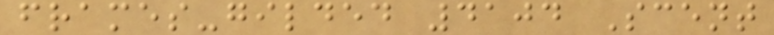frames-gilded 4104 Scent
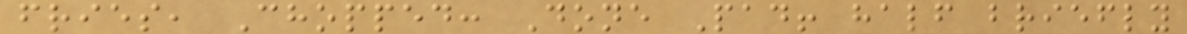fries, Chopped: Done Pad! half briefly
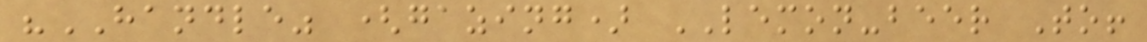"HANDLE" (gazing) LEMON-beer To!
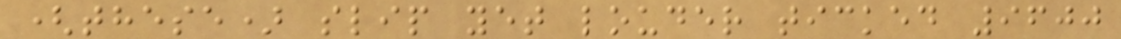(these) slip yet louder ticked 9600
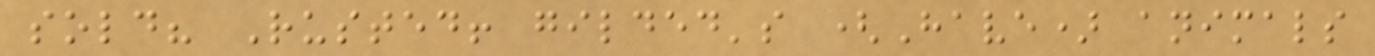sold? Rusted! gilded's (Have) animals
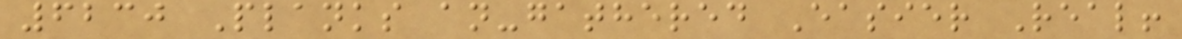6230 Planks an-gathered Easier Real!
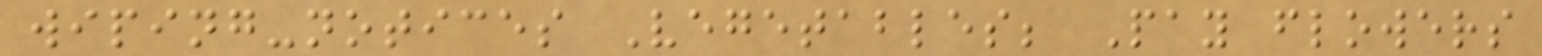wiping-notices Vegetables; Pay flowers
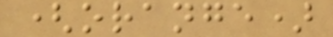(orange)
